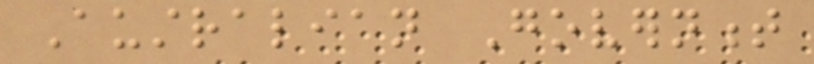Australian Government
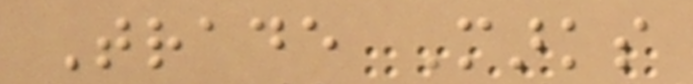Trade Marks
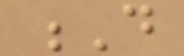D
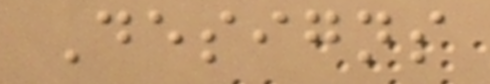Designs
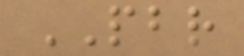PBR
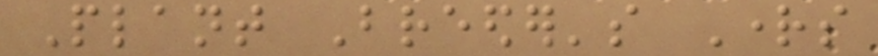Plant Breeder's Rights
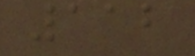112
